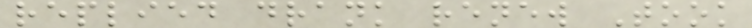replied drank renew Took
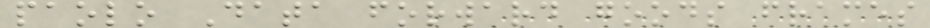paolo Data forward goods frames
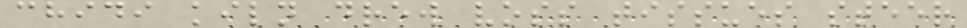chidi kiln drew voss tissues steer
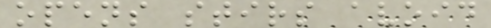opens stirs avoid
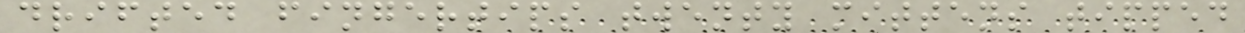drifted fingertips twenty mittens tipped
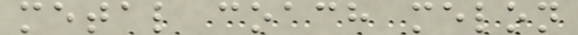metal coach melon
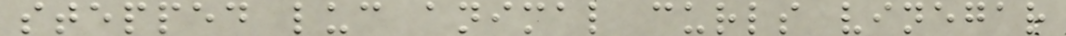stepped luc animal curls vinegar
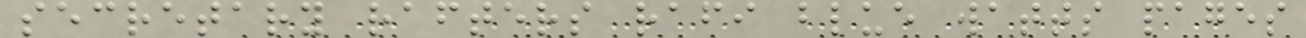secretary rafters rafi blue watts pages
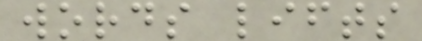words lifts
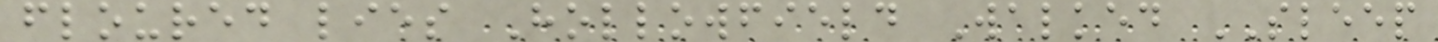floured lies Hollowfield Walked SLEEP
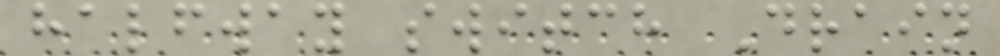halfway switch Drain
